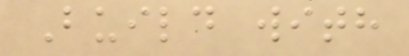Build with
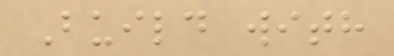Build with
